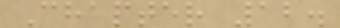Chapter 12.
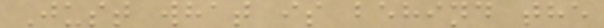Just what is behind the
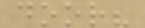door?
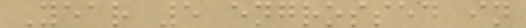Year 5 engrossed in
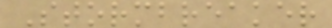Stormbreaker
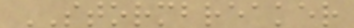STORMBREAKER
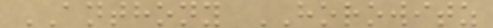ANTHONY HOROWITZ
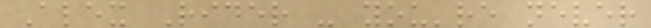Alex Rider - you're never
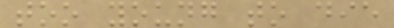too young to die
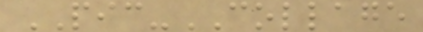PIC-COLLAGE
